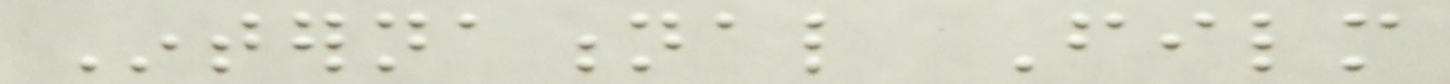International Film
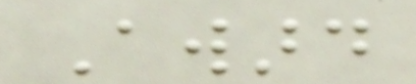Award
